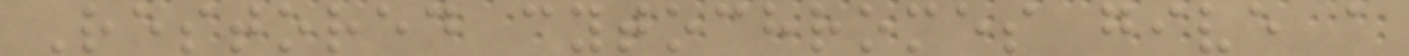Restored cytochromes give a
